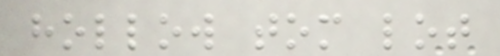hollow tom lot
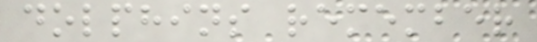dolphins remember
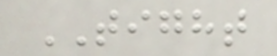TIGHT
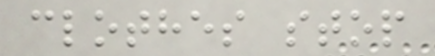clothes stop
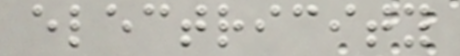electricity
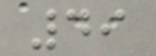49
